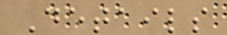Details
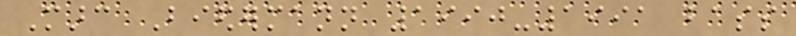Marc Biedermann 1990-1991 bass
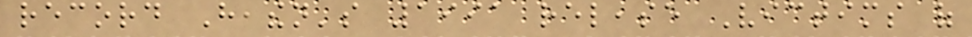record Heathen's 1991 release Victims of
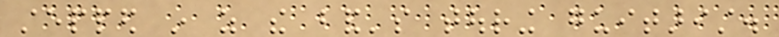stepped in as the band's touring guitarist.
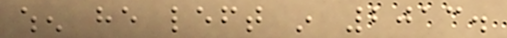when he left in 2013.
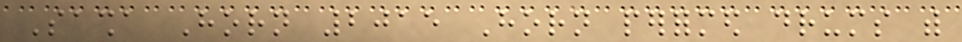Sasha Horn 2015 Horn performed drums with
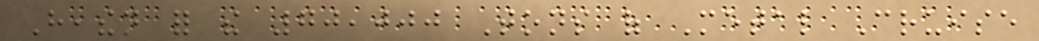Heathen for the 70,000 Tons of Metal Cruise
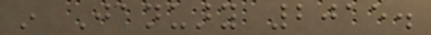in January 2015.
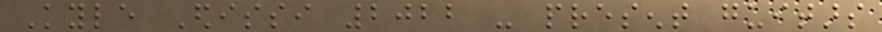Kyle Edissi 2022 - present guitars
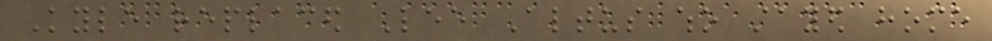Kyle replaced Lee Altus who stayed home
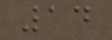14
